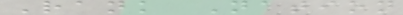Rank Nation
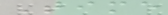Time
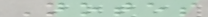Notes
